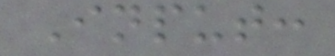Input:
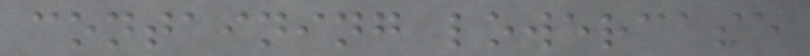containing lowercase
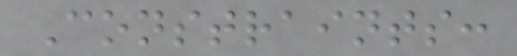Constraints:
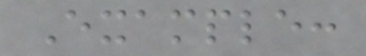Example:
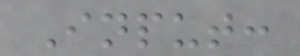Input:
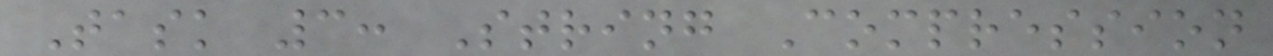Task 3: String Compression
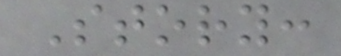Story:
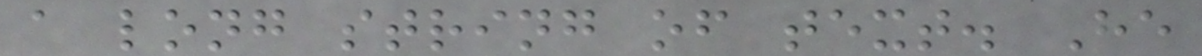a long string of text. He
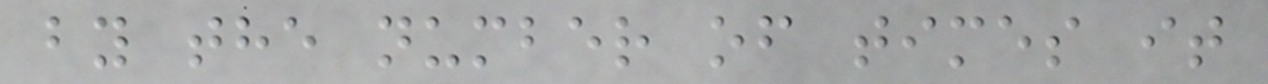by the number of times it
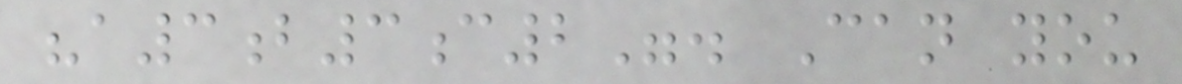"a3b3c2". Can you
